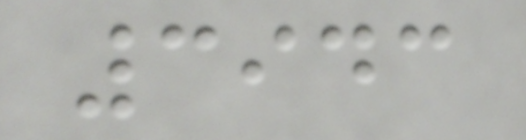3943
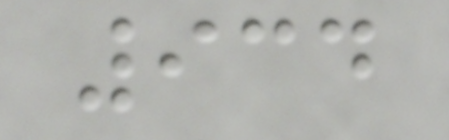934
